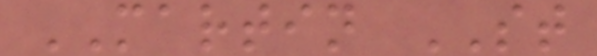MARTIN ST
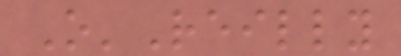O'Reilly
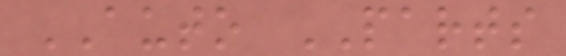AUTO PARTS
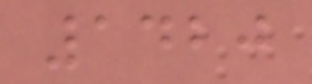1420
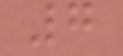7
